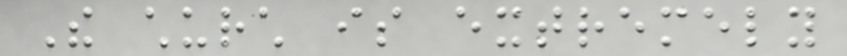The church is extremely
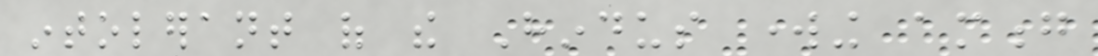intolerant of the Hindus working among
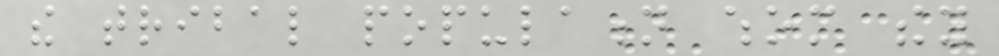the tribal population whom they
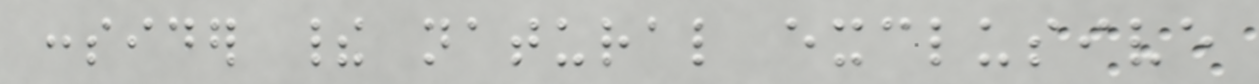consider their natural exclusive
